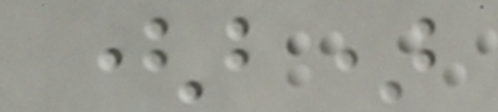(b)
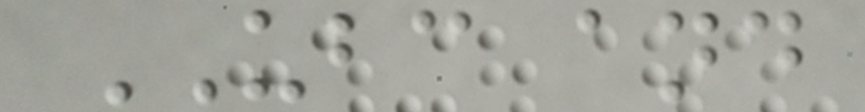UBC and
